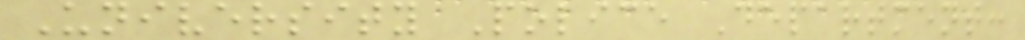University Police Department:
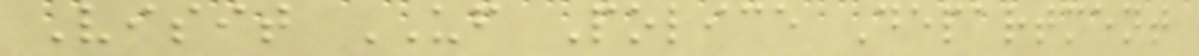Visit UF Police Department
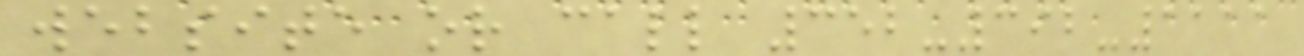website or call 352-392-1111
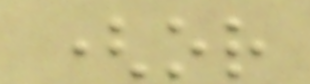(or
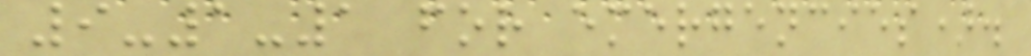9-1-1 for emergencies).
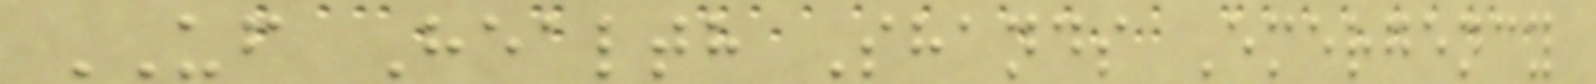UF Health Shands Emergency
